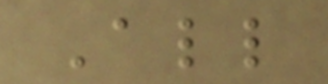All
